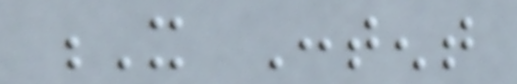X Content
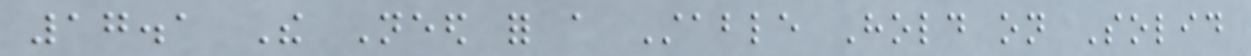17.1 The Need for a Stable Hold on Solid
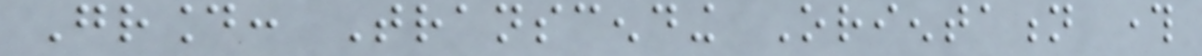Ground: Transcending Orientation through
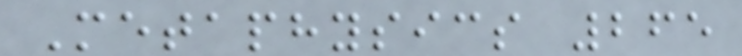Metaphysics 265
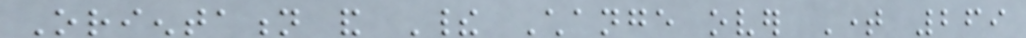Orientation and Their Change over Time 269
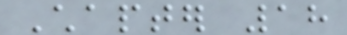Chapter 18
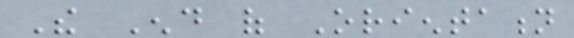The End of Orientation
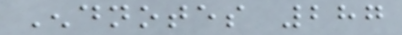Endnotes 287
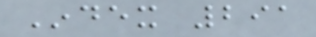Index 291
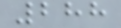288
